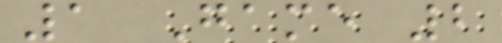1 Game 2
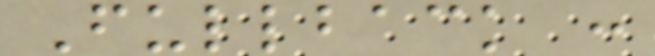Fullback :
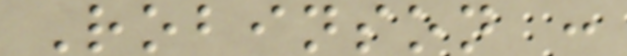Robinson :
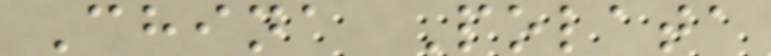China Polata
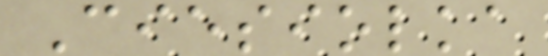Ciesiolka
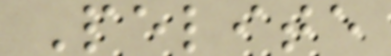Pelite
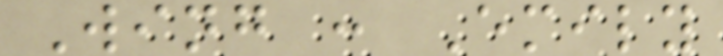Wing : Emily
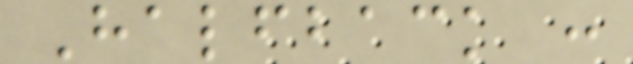Halfback :
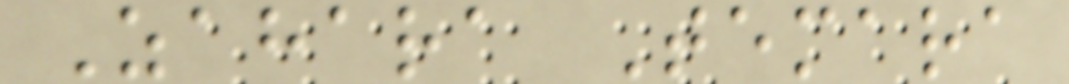Zahara Temara
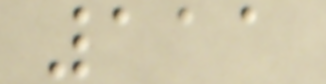111
